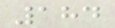184
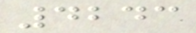4243
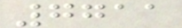7711
